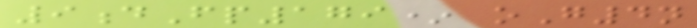9dFp179* oG4n
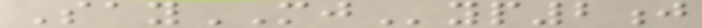SayMJyp2j
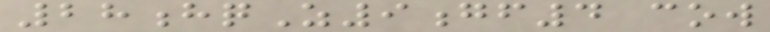28hqZ9gf4 cow
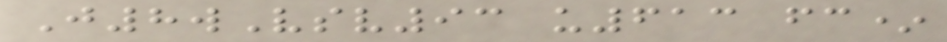J8wVsv93 u613 fc*
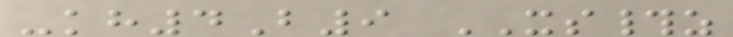-kh4B9 XS#z
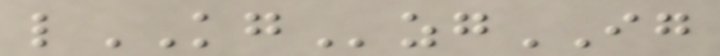lKGzgIG
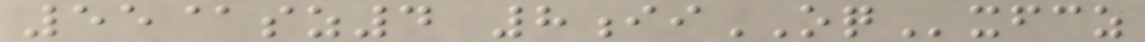55@sz4 8iiOQxfcz
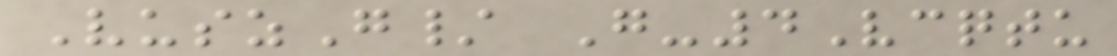VuszG/ G-4Vcqtu
